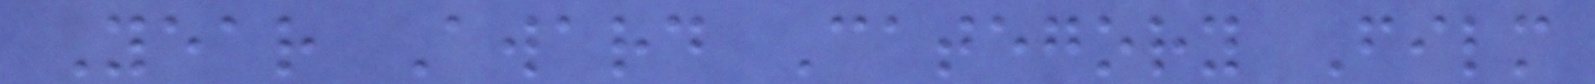Year Award Category Film
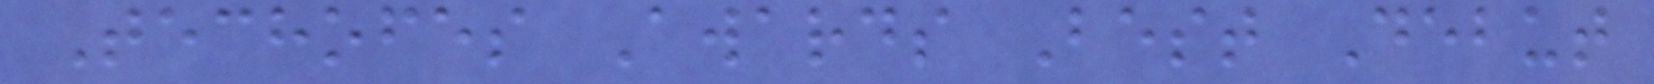Techofes Awards Best Debut
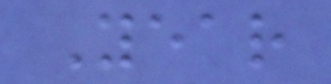Year
